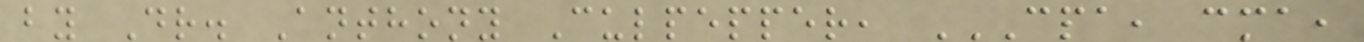by Dr. Anthony Culpepper, CPA, CMA,
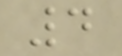4
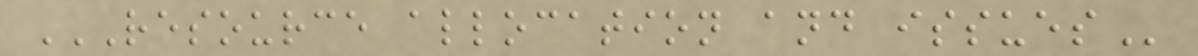RESOURCE ALLOCATION AND ISSUES
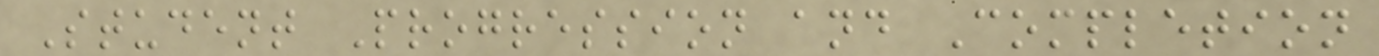Student Progression and Completion
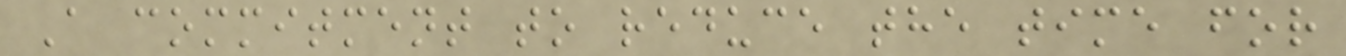A commitment to reduce the time for
